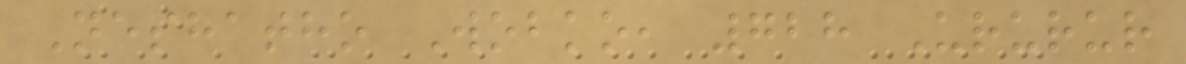Neshatho Wobko, 728 Ururur
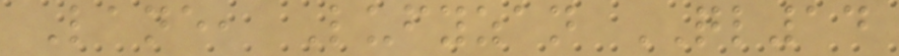Lane, Lufyzan QL14
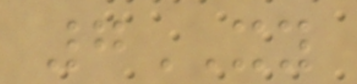7XY
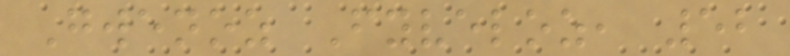Gwenoz Fyveloz, 52
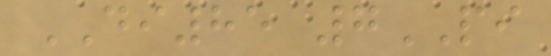DI85 7PI
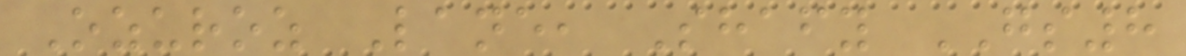Ozuroz Lane, Shafy GS8
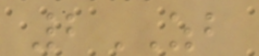2ZB
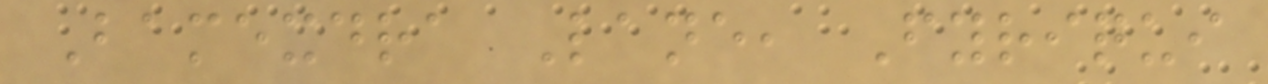Bamexdra Lane, Fyriqui
